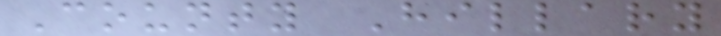County Hillary
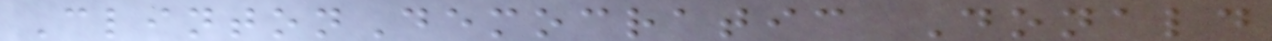ClintonDemocratic Donald
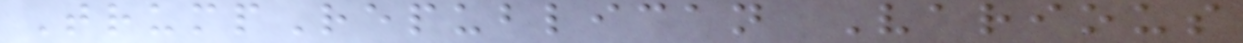TrumpRepublican Various
